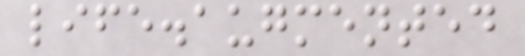life.augmented
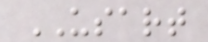USART
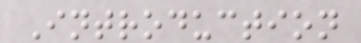Introduction
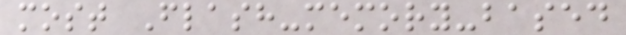most Flash-memory-based
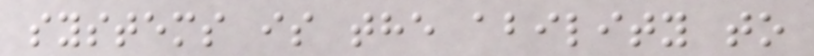systems is the ability to
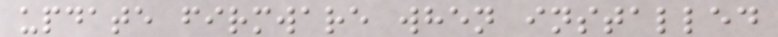update firmware when installed
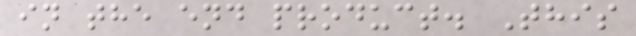in the end product. This
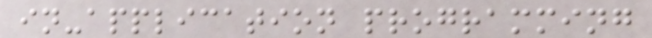in-application programming
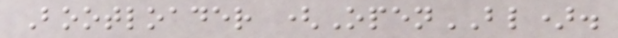Bootloader (OpenBL).
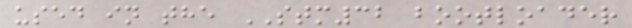used in the STM32 bootloader
